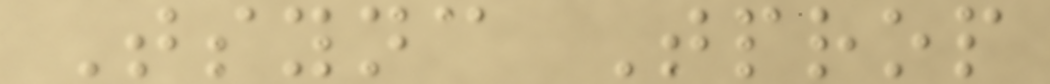Tsync Tprop
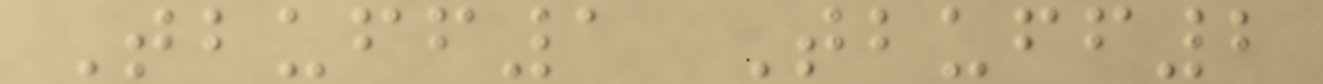Tbuff1 Tbuff2
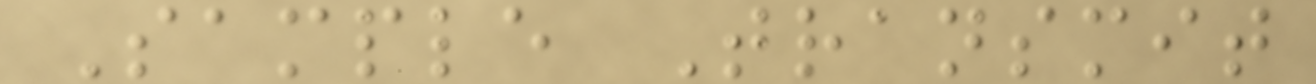Sample Transmit
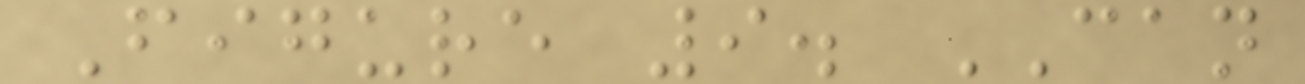Figure 9. CAN
